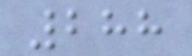288
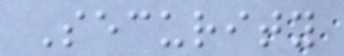Security
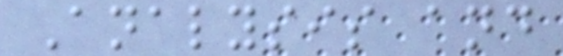Analysis and
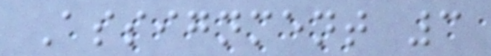Assignment 3
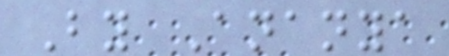By Ananya
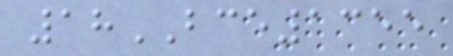18BCE1355
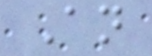An
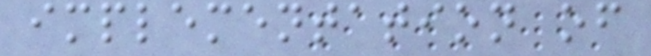implementation of
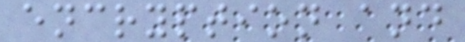encryption and
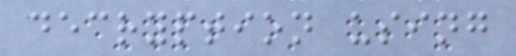decryption using
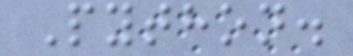Python.
